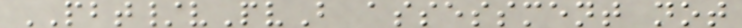PBT/vPvB assessment not
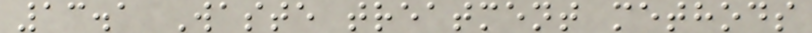13.1 Waste treatment methods
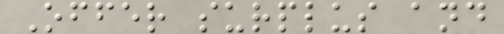Offer surplus and
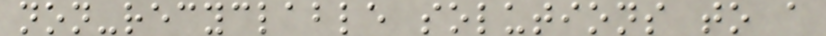non-recyclable solutions to a
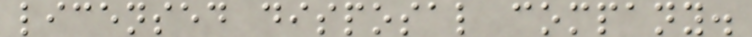licensed disposal company.
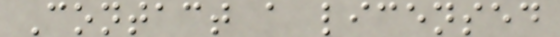Contact a licensed
